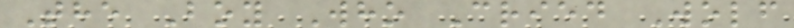The Boy Who Cried Wolf
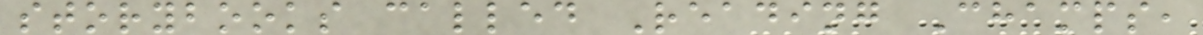storybooks called Reading Champs,
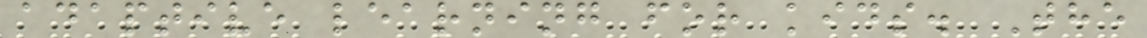adaptive learning for kids. The
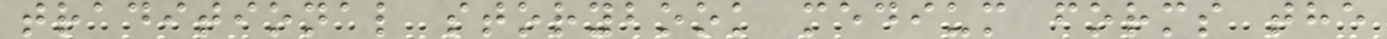traditional storybook medium forms the
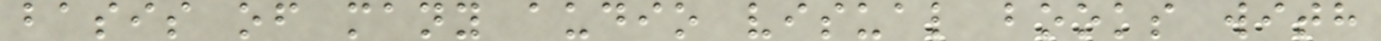basis of many audio visual books with
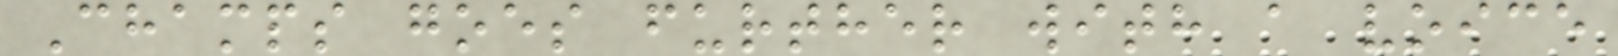Champs goes further with a voice
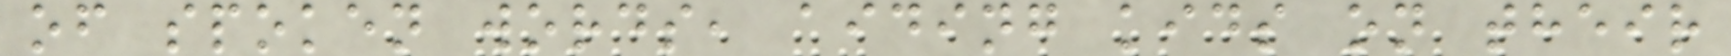of spoken words, aiding kids on their
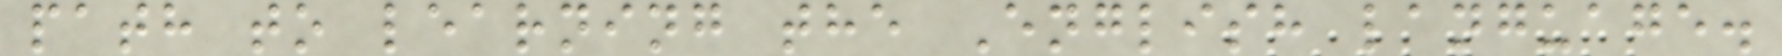path to learning the English language.
